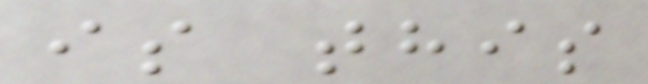is this
